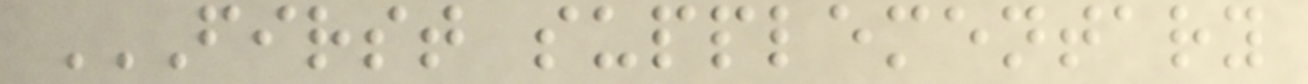FIRST SUPPLEMENTARY
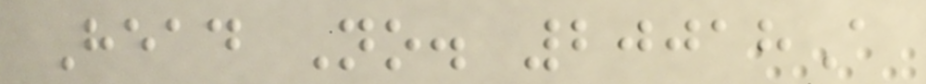Head No. 20018A
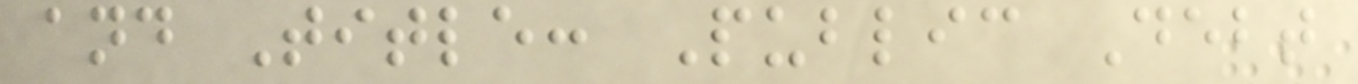and Title: Public Debt
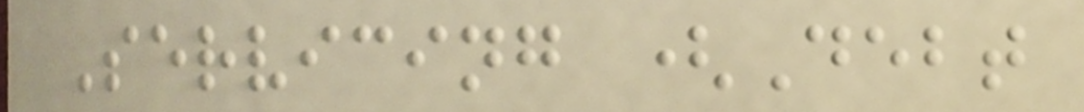Servicing (Debt
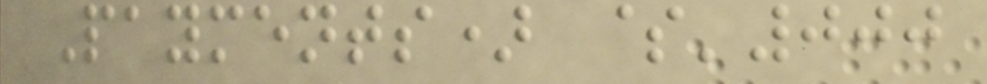Payments) $'000
